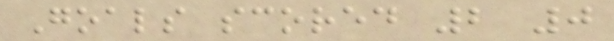Goals scored 2 0
